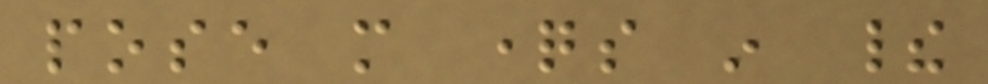pose more questions in their
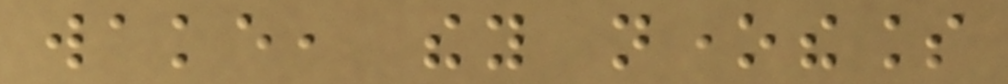wake, they nonetheless
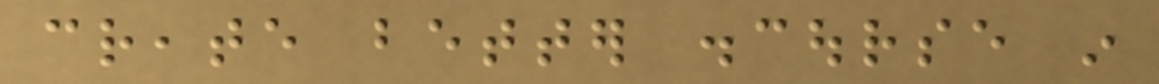create better discourse in
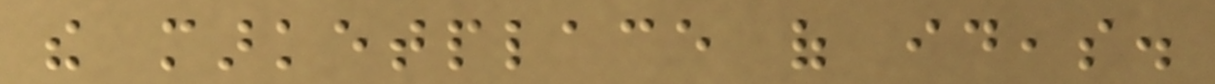the marketplace of ideas.
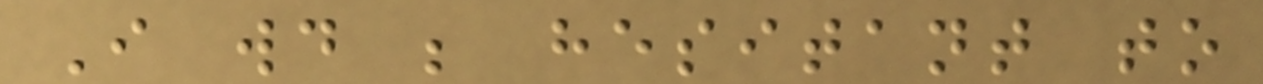I would be hesitant to
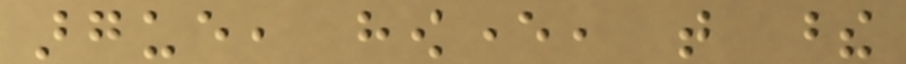argue, however, that these
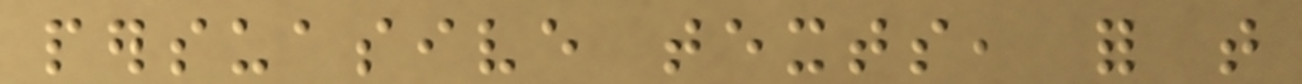persuasive texts, for that
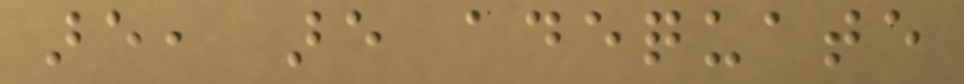are, are adequate
